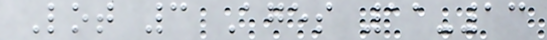Lot 3 Ages 11-13
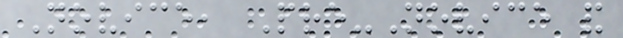Novice, Pre-Novice and
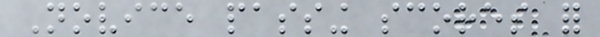Novice passing scores for
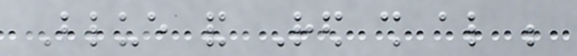Blue and Red shall also be
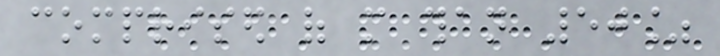comprised of more than 50%
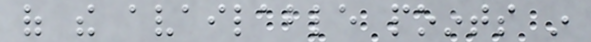of the available points in
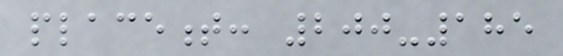placement: 200-185
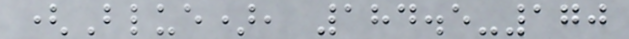(Blue), 184.5-170
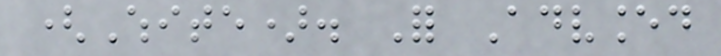(White). For Advanced
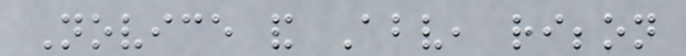Novice and Above, ribbon
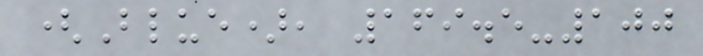(Blue), 169.5-100
